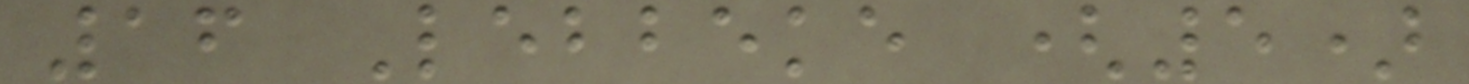16 Lebbeke (5)
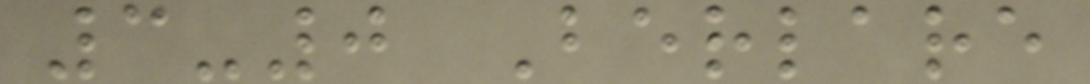3-0 Berlare
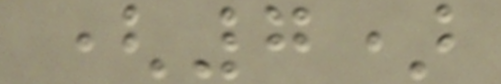(7)
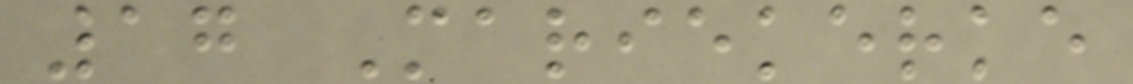17 Mariekerke
